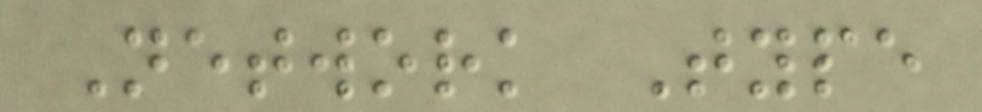Network Type
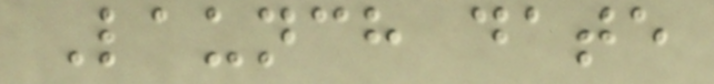Launch date
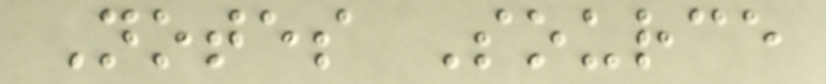Notes Source
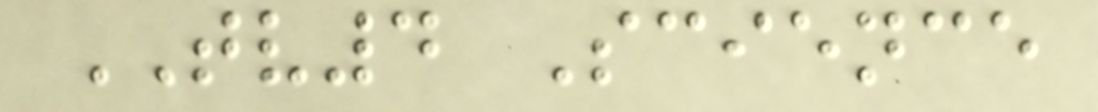TV4 Science
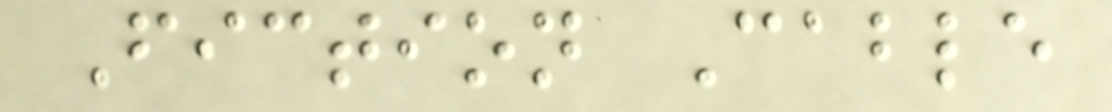Fiction Cable
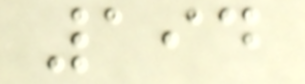194
